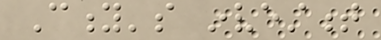City's investment
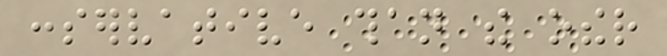conservative than the other
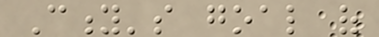City's goal of
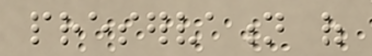preservation of
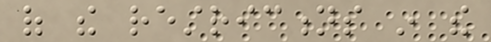of the restrictions in the
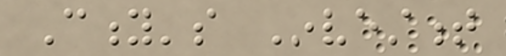City's Investment
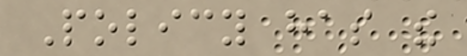Policy has the
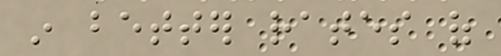in better rates of
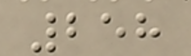258
